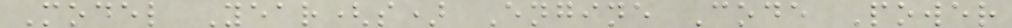Model Year(s) Engine Code Power
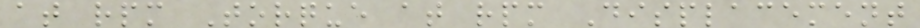at rpm Torque at rpm Displacement
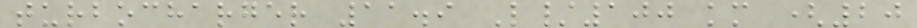turbocharger 11.9 L/100 km (20
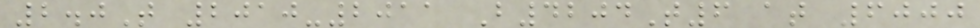2.0T 2010-2011 B4204T6 at 6000
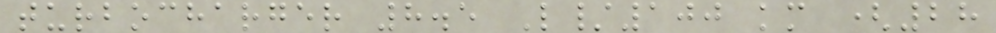turbocharger 8.5 L/100 km (28
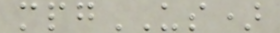mpgUS)
